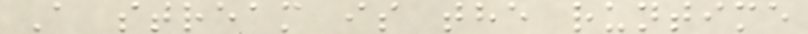A stream is the runtime
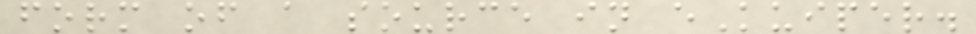form of a source in eKuiper.
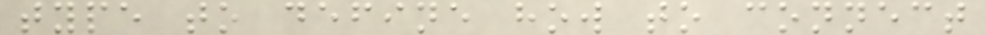type to define how to connect
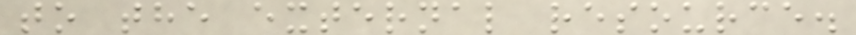to the external resource.
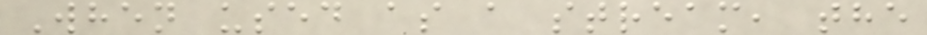When used as a stream, the
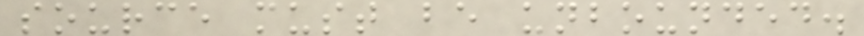source must be unbounded.
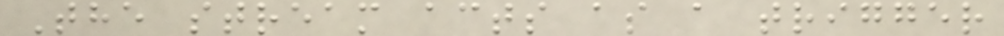The stream acts as a trigger
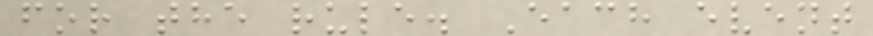for the rule. Each event
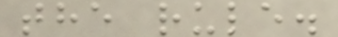the rule.
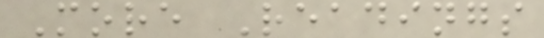More Readings
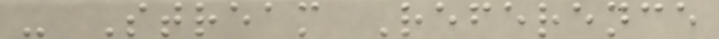- Stream Reference
